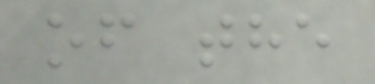of the
